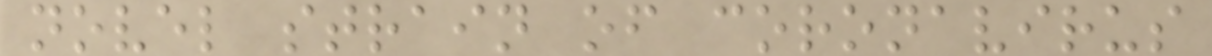novel strain of coronavirus
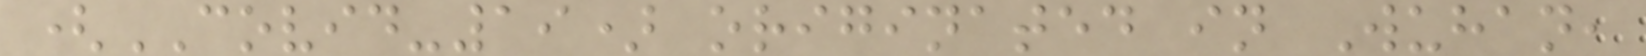(COVID-19) originated in Wuhan,
